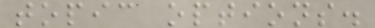topic options.
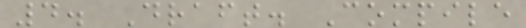4. Draft. Compile
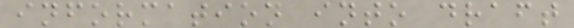information into draft
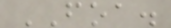FOA.
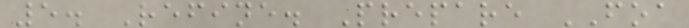5. Refine. Prepare FOA
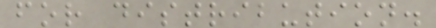for distribution.
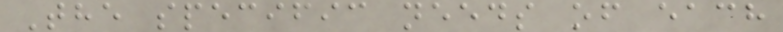The specific needs of each
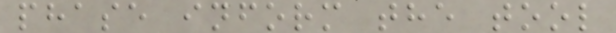phase inform the tool
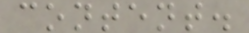content.
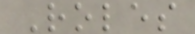Roles
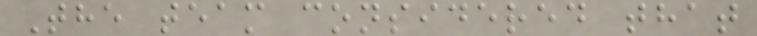The team considered that
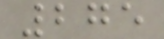275
